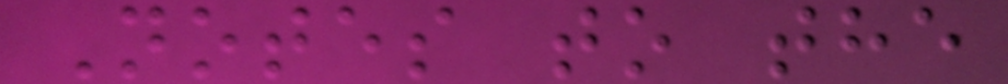Notes to the
